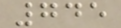745
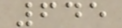645
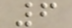6
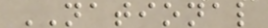NATIONAL
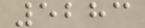5283
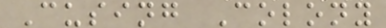Cusing Colony
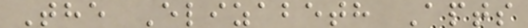The Elizabeth Apts
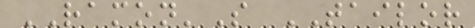RAMON'S TAILOR
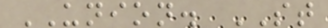UNION. ST
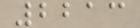2213
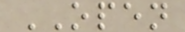OPEN
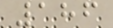186
